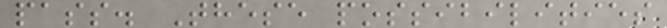pass. These possibilities
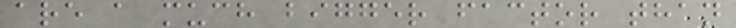are a much bigger factor than
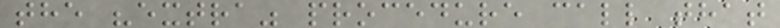the "extra" procedure call that
